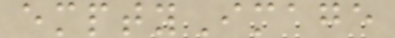emptyImage
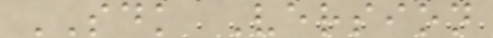SDK Version
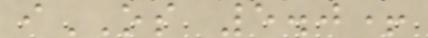iOS 5.0+
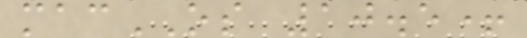macOS 10.5+
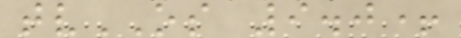tvOS 9.0+
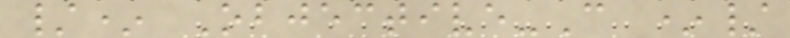/* Objective-C */
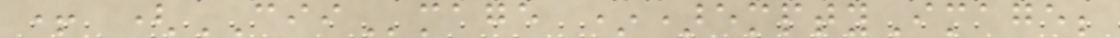+ (CIImage *)emptyImage;
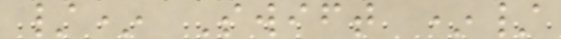/* Swift */
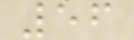56
